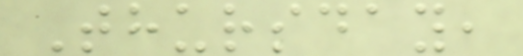Thursday,
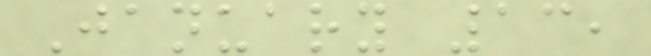January 13,
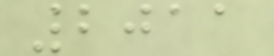2011
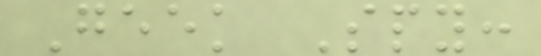Geek Spy:
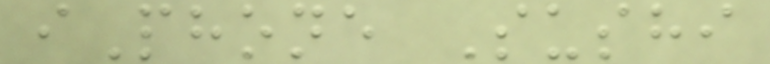iPhone Sushi
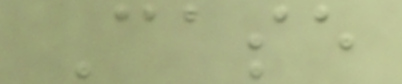Case
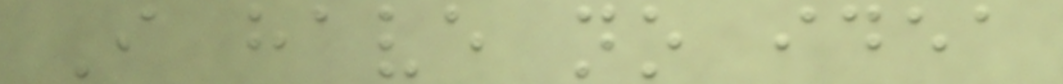I have no idea
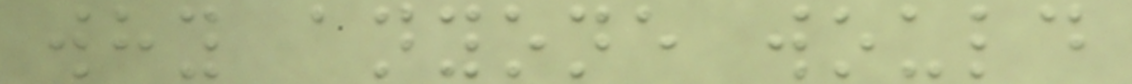why anyone would
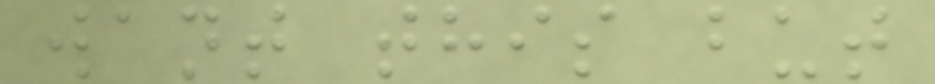want this but
